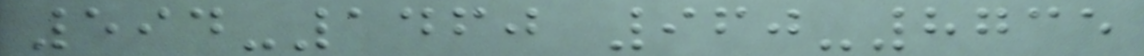594-1460 960-8735
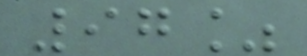97%
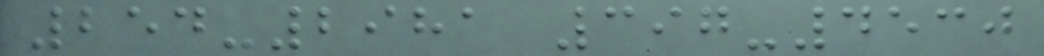254-2981 397-4530
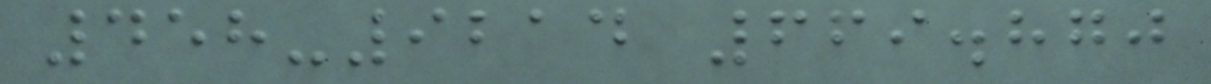458-9214 669.870
